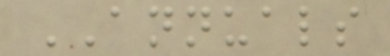ANNUALS
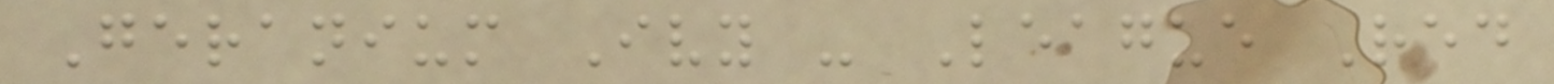Geranium Ivy - League Red
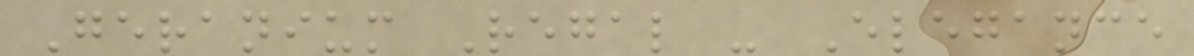Geranium Regal - Elegance
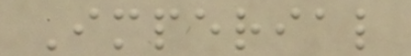Imperial
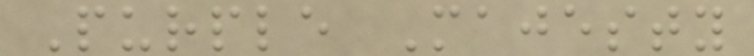Purple Majesty
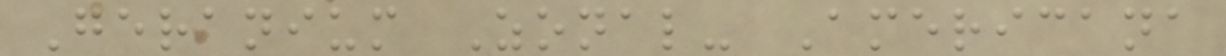Geranium Zonal- Americana
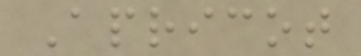Apricot
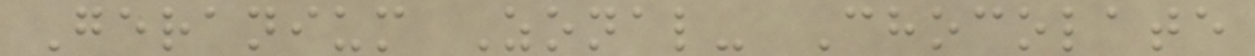Geranium Zonal- Chocolate
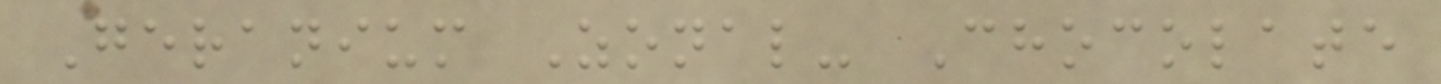Geranium Zonal- Chocolate
